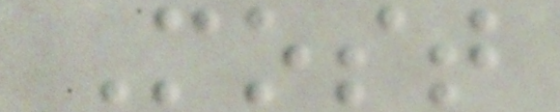Most
